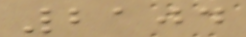2104
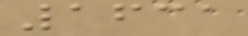1631
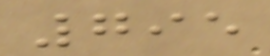795
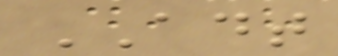ADT
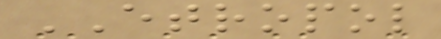ETROPOL
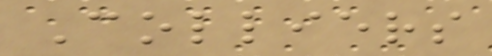Colliers
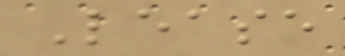Lease
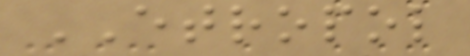ETROPOL
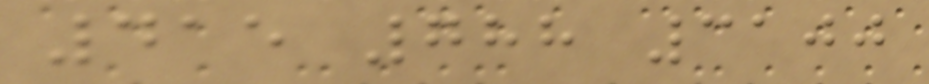415 788 3100
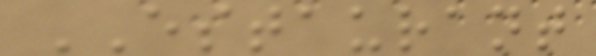ESTAURANT
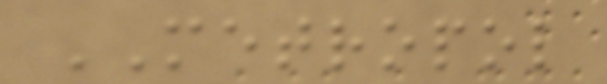METROPOL
